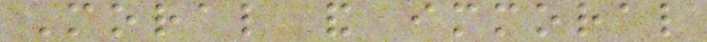Moral and immoral
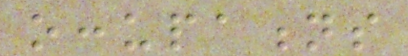occupations
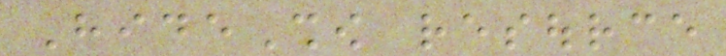HideShow resource
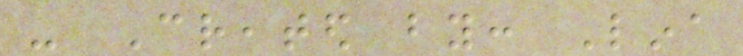- Created by: Lina
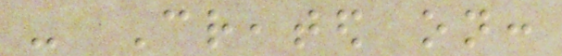- Created on:
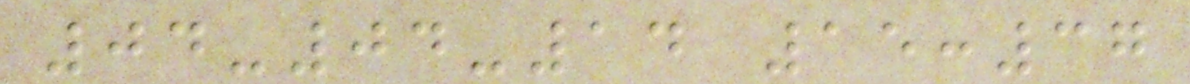04-04-14 15:37
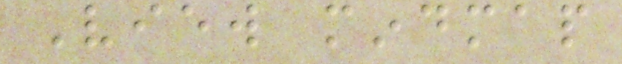View mindmap
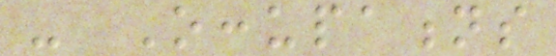- Occupations
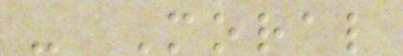- Moral
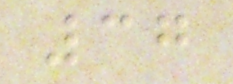37
